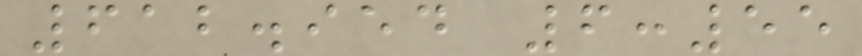612.954 6:55
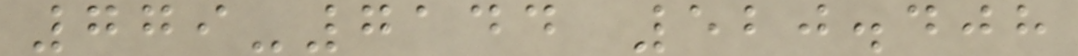779-7144 520.408
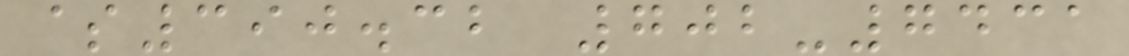$390.32 702-7431
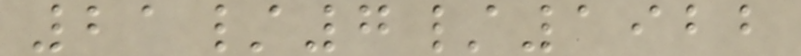21/7/1922
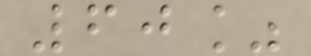60%
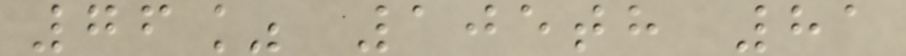76% 105th 81
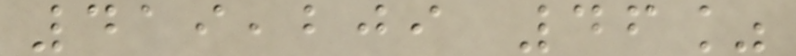419,209 46%
